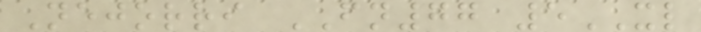Nejorri FN77 5XL
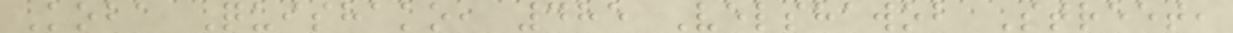Koba Quishako, 485 Velshawob Street,
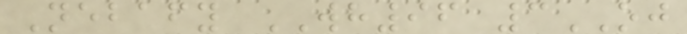Nebafy WH96 3OJ
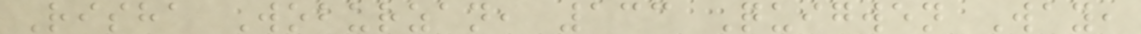Risha Woburzan, 133 Quigwen Way,
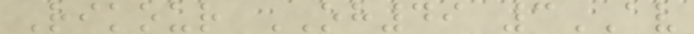Rikour OH49 3AV
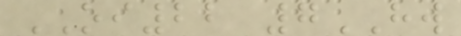OI22 7HW
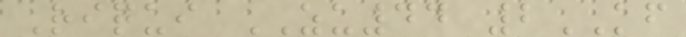Riqui ZU44 2KF
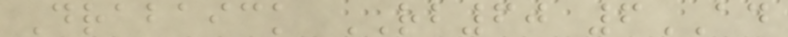Drabaick RB60 6AD
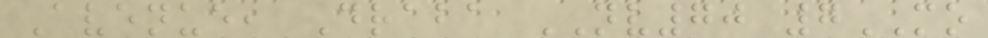Avenue, Draba NV70 7MO
